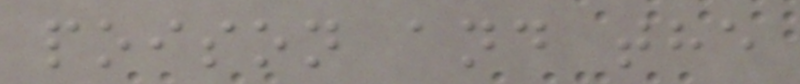poison and the
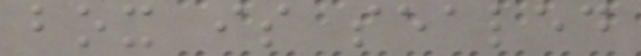box is sealed
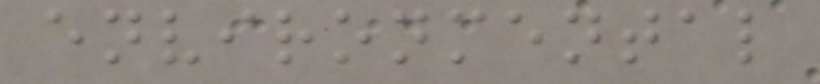environmental
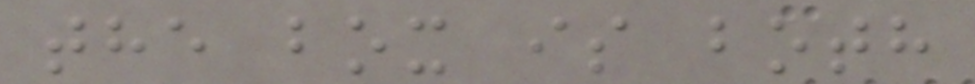the box is both
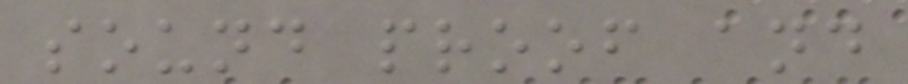sound proof and
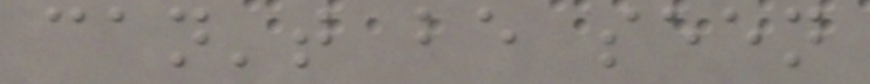can't be seen
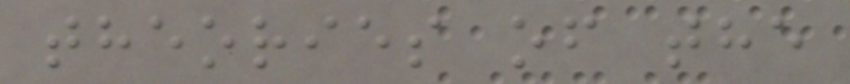theories of the
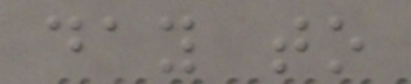day to
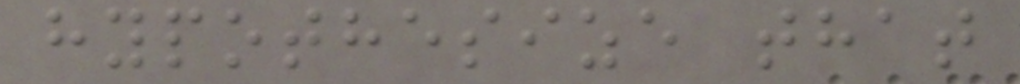hypothesize that
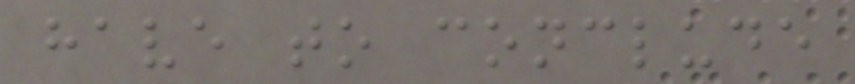have to conclude
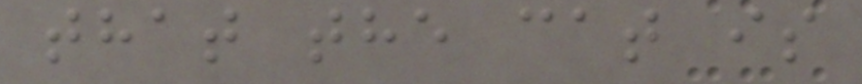that the cat is
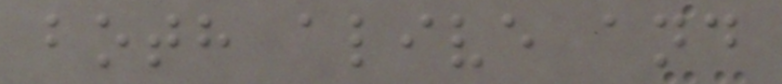both alive and
